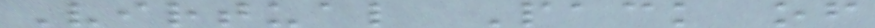Virtual Pack of
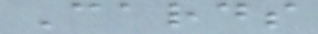Cards
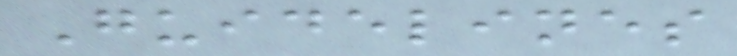Guidelines
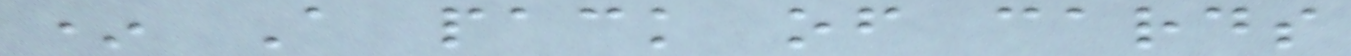* A pack of cards
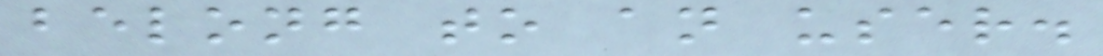belong to an user.
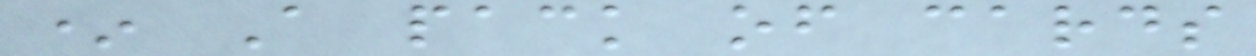* A pack of cards
